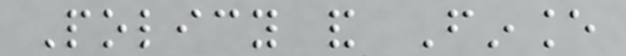Policy and Finance
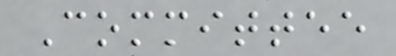Committee
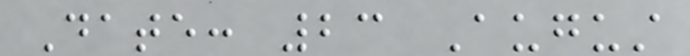Date: 23 August
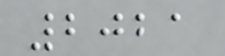2021
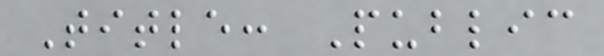Title: Public
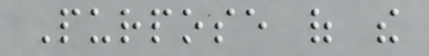Purpose of the
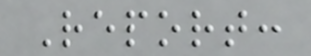Report:
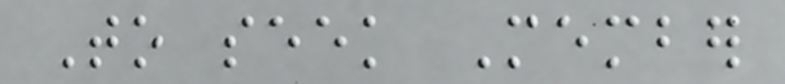To seek Member
